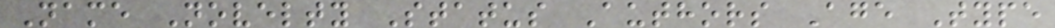Name Novelty Status Authors Age Type
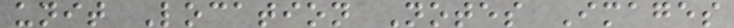unit Location Notes Images
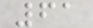61
